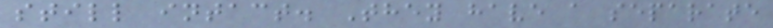still intact. They have a separate
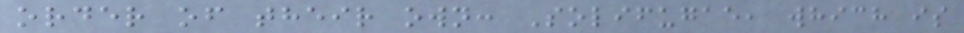order of their own: Solifugae, which is
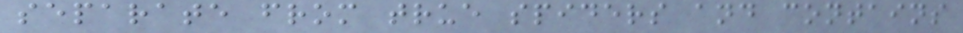separate from true spiders and contains
